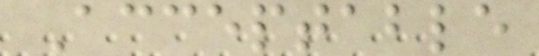Acceptable
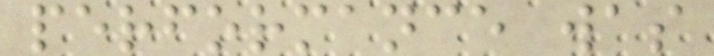performance was
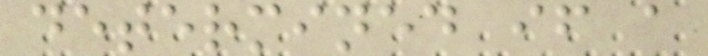determined if a
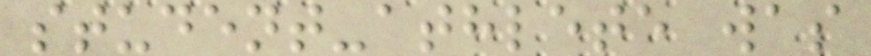student-athlete was
